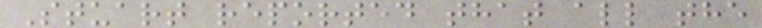Stuart reported that all the
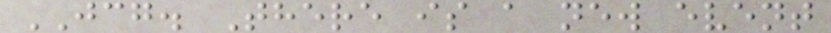JCG. There is a new event
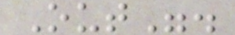Out".
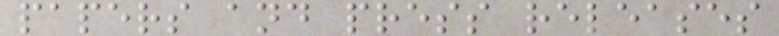papers and press releases
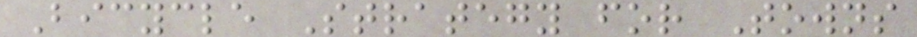Bicycle Strategy for Towns
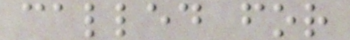called for
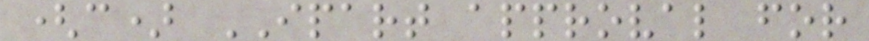(c) IPART approval for
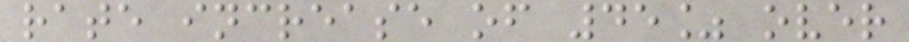rate increase of 45% over
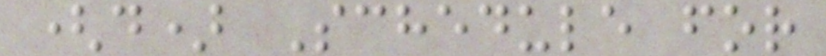(d) Schedule for
